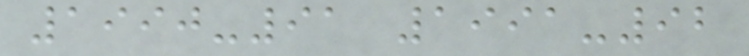1990-91 1991-92
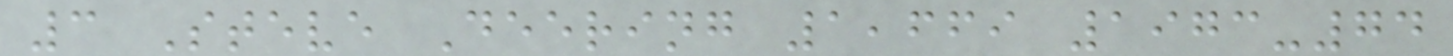3 Steve Deering 1,669 1973-74
